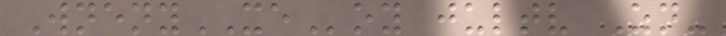WnenyXEoy jultv Zn-
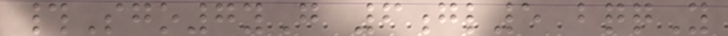#Sgo7yG 6gl5 bqqY
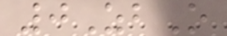0ZbO
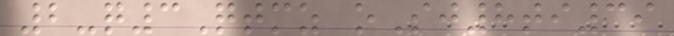2-q3Qtmz oSj8ti39
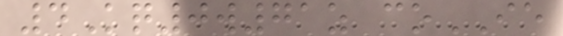4Kq0w71z coIE
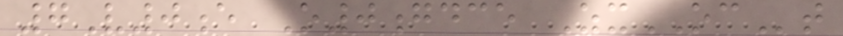7V0e O0gdce ZxOCt
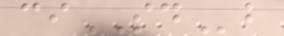ciSDb
